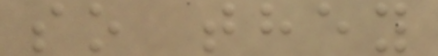so they
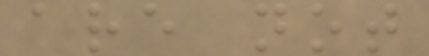are not
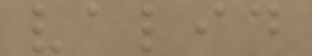valid
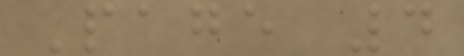Page 4
